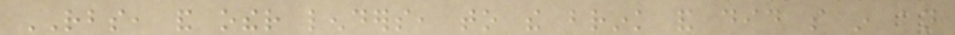RBS, and other lenders, to the brink and did so in an
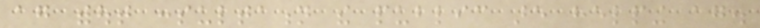again without consultation the public are helping again.
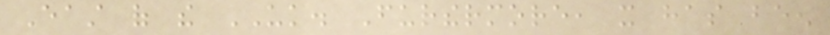East of the UK. Furthermore, it has been
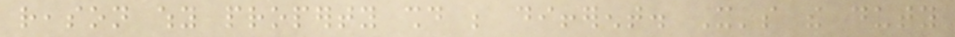reason why property should be different. It's the duty
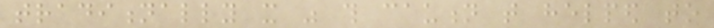traditionally it was this caution that helped to
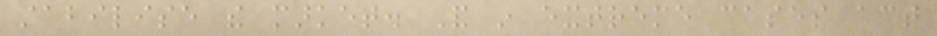stabilise the market. And in extreme cases act
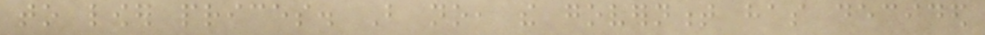to lower prices. But no, the government has decided
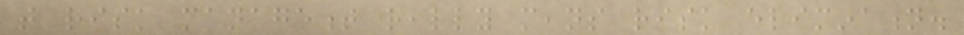that risk management really means risk elimination.
